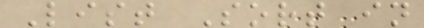List Sort in
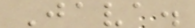Java.
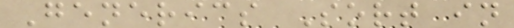Generics Sort in
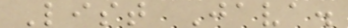List Java.
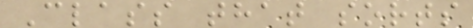Class that sorts
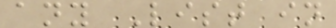any List in
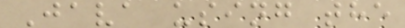Java using the
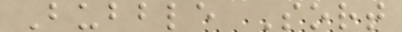Bubble Sort
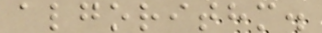algorithm.
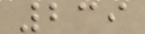239
